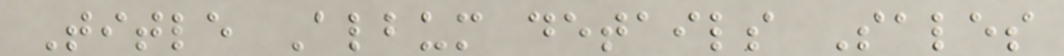Title Album details Sales
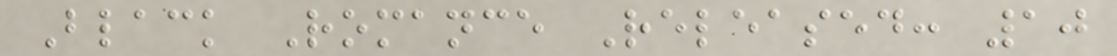Black Romance Released: 10
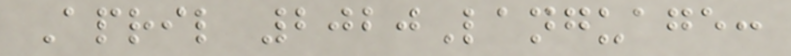April 2020Language:
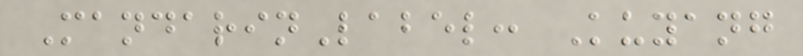MandarinLabel: Kuyang
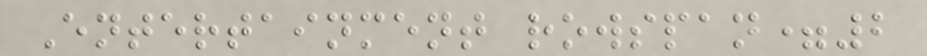Entertainment rowspan=2
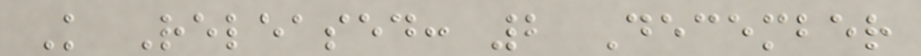K Released: 2 December
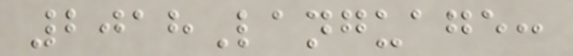2018Language:
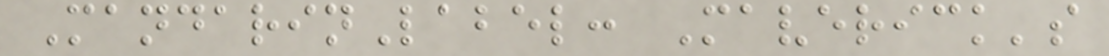MandarinLabel: Maverick's
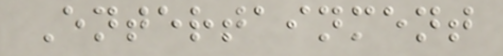Entertainment
